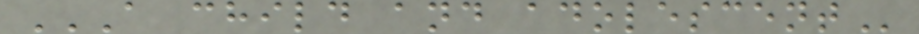A CHILD AND ADOLESCENT
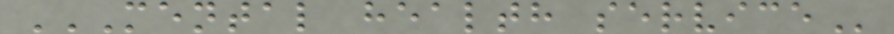MENTAL HEALTH SERVICE
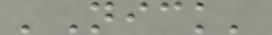'Nick'
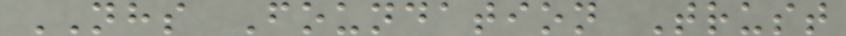NHS Foundation Trust
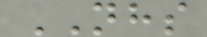NHS
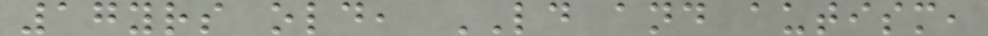17yrs old, LD and autism,
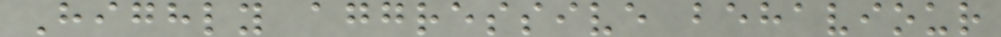Highly aggressive behaviour
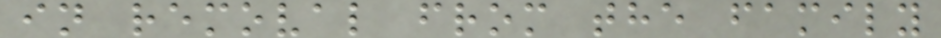in removal from the family
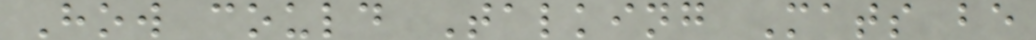How could Talking Mats be
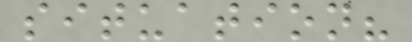situation?
